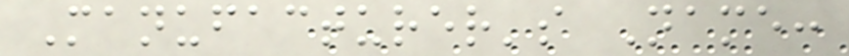Manufacturer's Name:
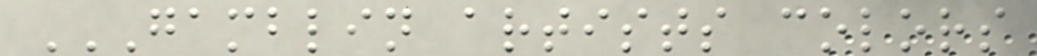GAMBLIN ARTISTS COLORS
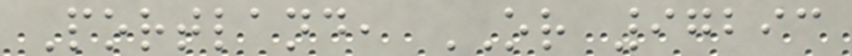Portland, OR 97293
